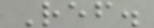Ref.
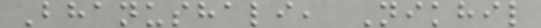Bhanushali, Nikhil
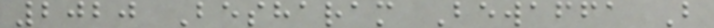2020 Besharam Bewaffa B
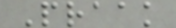Praak
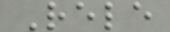Rele
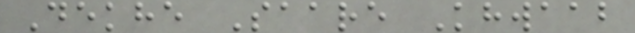Dekhe Saare Khwaab
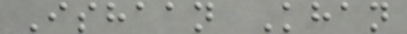Ishaan Khan
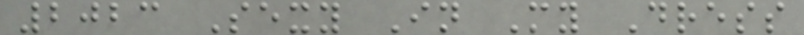2023 Sexy In My Dress
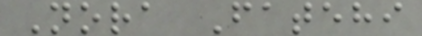Nora Fatehi
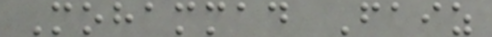Mohammad Faiz
